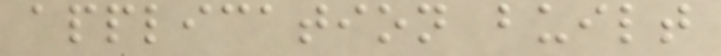application built
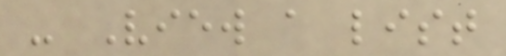- View a list
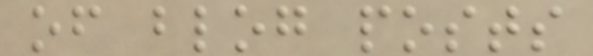of blog posts
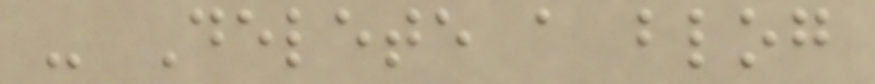- Delete a blog
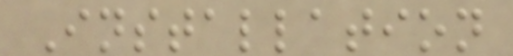Installation
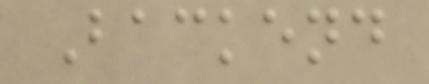Backend
